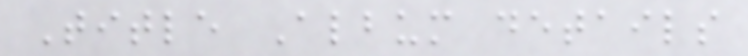Title Album details
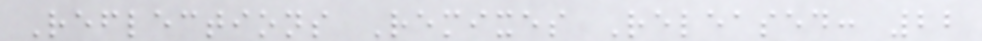Reflections Remixes Released: 22
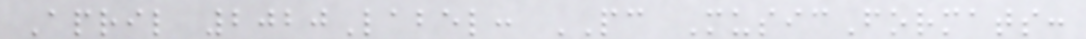April 2020Label: PC MusicFormats:
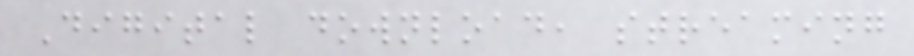Digital download, streaming
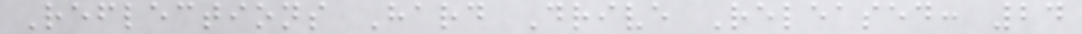Reflections Hard Drive Released: 24
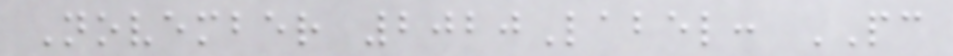November 2020Label: PC
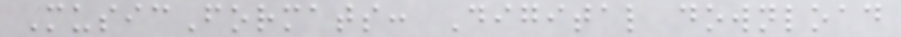MusicFormats: Digital download
